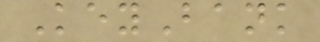KeyBank
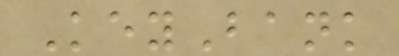KeyBank
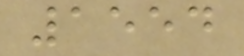1554
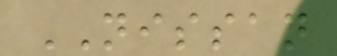NISSAN
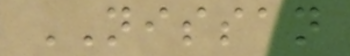NISSAN
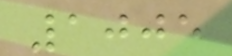1005
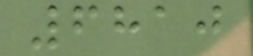6810
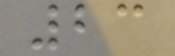23
